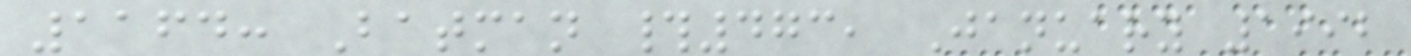1164: Batman #473, January 1992
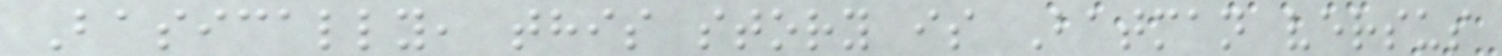Basically, this story is Batman versus
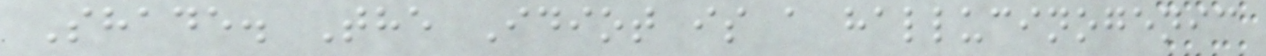Shade. The Idiot is a hallucinogenic
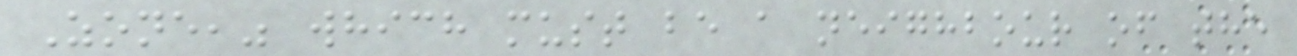Zone," which must be a neighbour of the
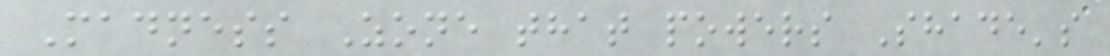Madness Zone that powers Shade's
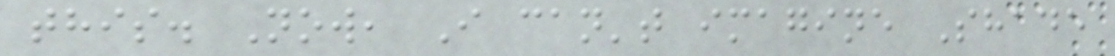this. Now, I can't imagine Shade
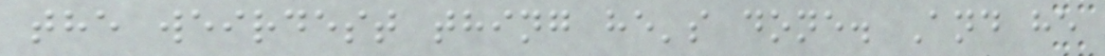the weirdest thing he's done. And he
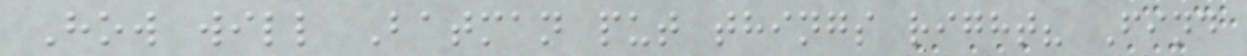How will Batman put things right? Find
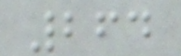264
